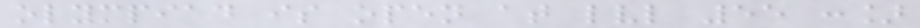olympiad is open at lvl 55 :]
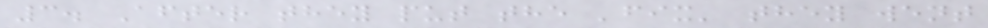3. After they put the 'fix' they went
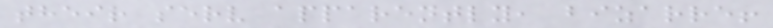their serv apparently, bizarre!
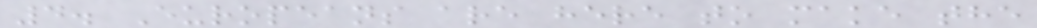4. Europeans are here to make the
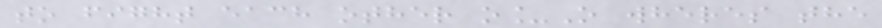to fight each other o_O wheres the
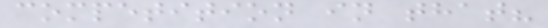competition in that?
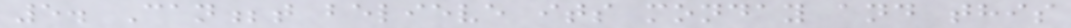5. Can;t believe its monday and this
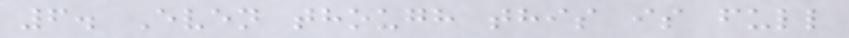6. Even though this is full
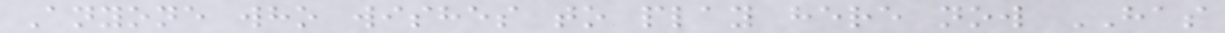Anyone who wishes to play here now HAS
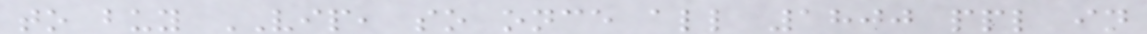to buy VIP, so once all 1800 ppl in
